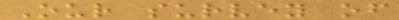Our survey of
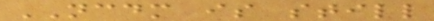NCDM is still
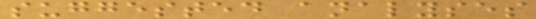suggested analyses
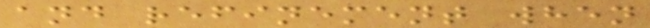and refinement when
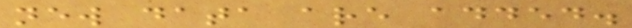new data are added.
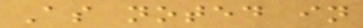As noted in
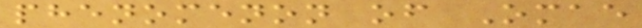phenomenon of Omae
